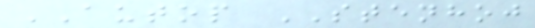AUTOP STENHOJ
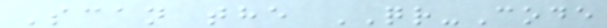Scan the QR-Code
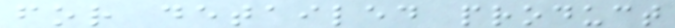for detailed product
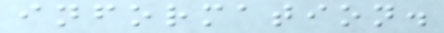information.
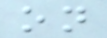on
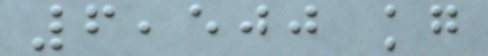6,500 kg
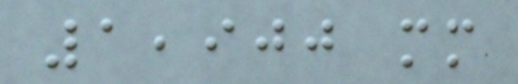1,900 mm
